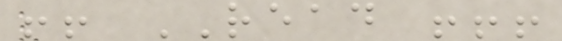!! READ !!!
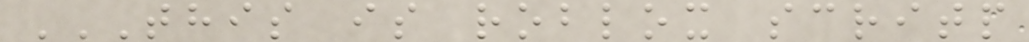THIS IS ROBLOX SCRITP
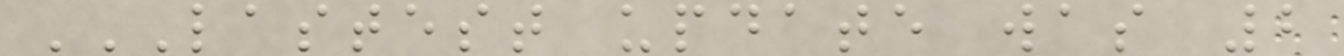LASTEST UPDATE WAS 2
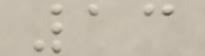13
